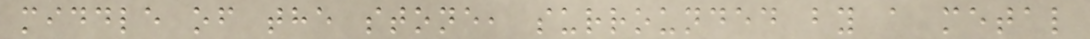middle of the stone, surrounded by a metal
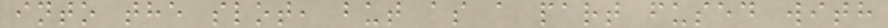into the slot, but as a part fused with
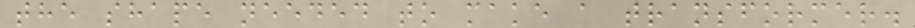the shape needed to make a transformer.
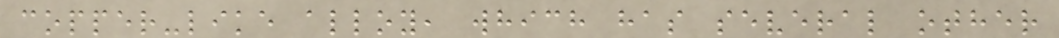copper-like alloy, which has several other
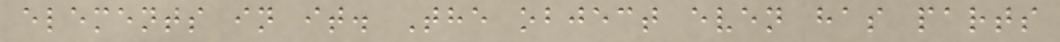elements in it. The object even has parts
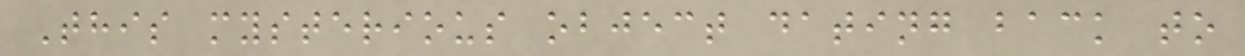This mysterious object dating back to
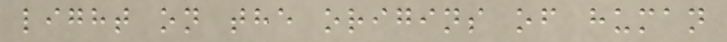light on the origins of human
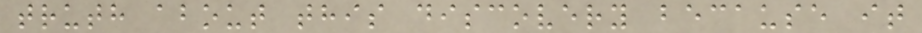truth about this discovery because it
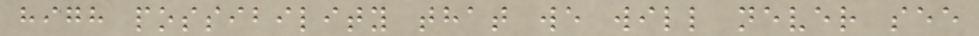high possibility that we will never see
